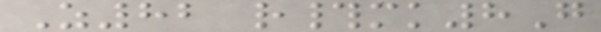Z82 r#mk8G
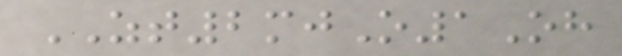ZT2mjO1Oh
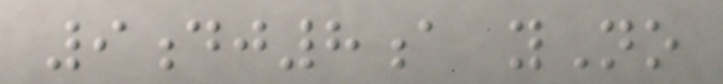9dj8a yNo
